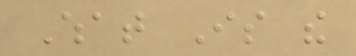What Is the
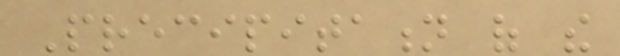Precipitation of the
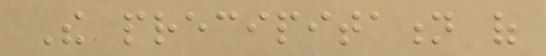The precipitation of
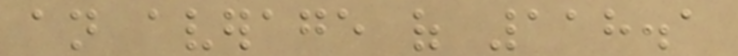an average of 118.1
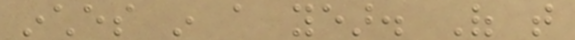inches in a year. Of that
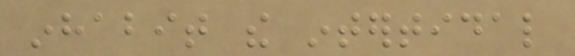inhabit the intertidal
